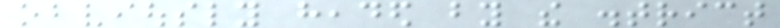obviously headed by the district
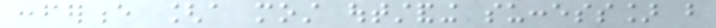conference [a most outstanding success] but
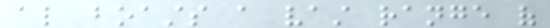also boasts a vast range of
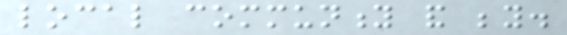local community and beyond.
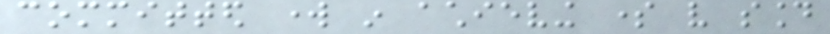committed work in achieving some very sound
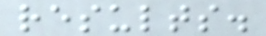results.
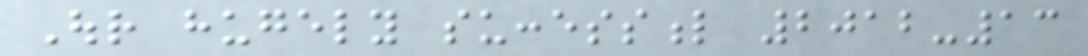Our hugely successful 2012-13
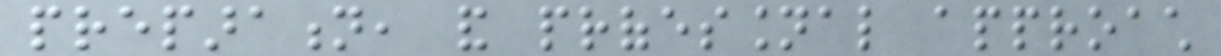preparation, and professional approach
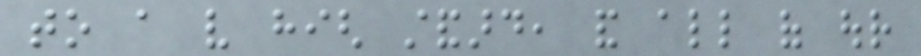to a very high standard, and all of our
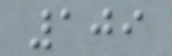109
